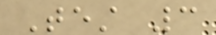Test 3
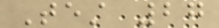Test 27
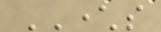CHARACTERS
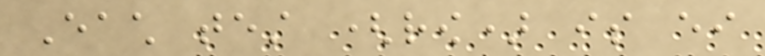Each test (row) is either
